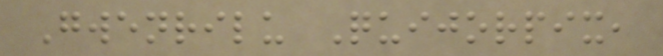Gwenrilu Quijorpix,
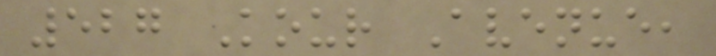527 Kour Avenue,
